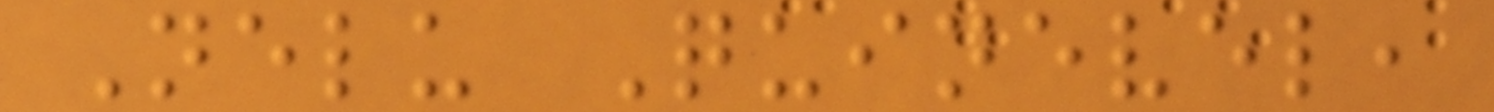Nelu Quinevel,
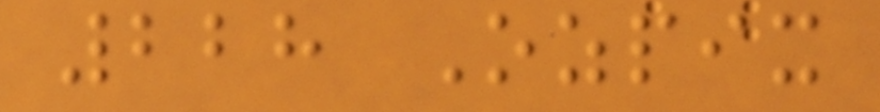228 Ozpix
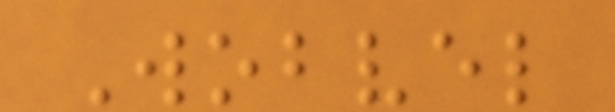Wobvel
